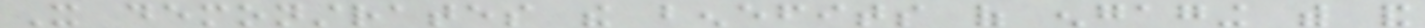It demonstrates the benefits of engaging with and
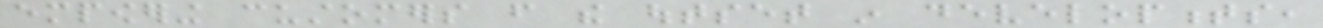empowering customers from the outset in developments,
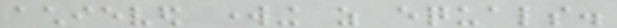achieved working as equals.
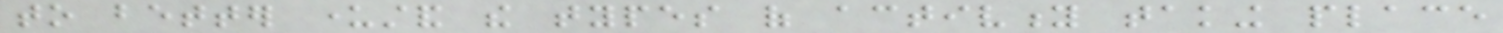to better understand the types of activity taking place
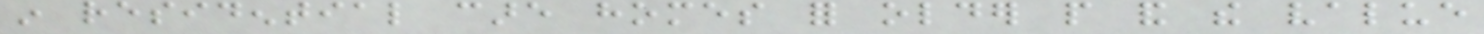in residential care homes for older people and the value
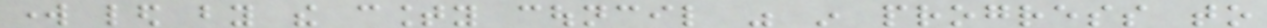work led by the county council was in progress to
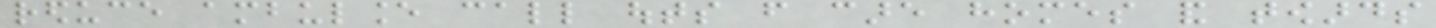reduce ambulance call outs from care homes and towards
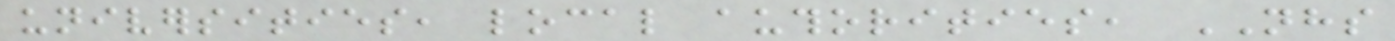universities, local authorities, NHS
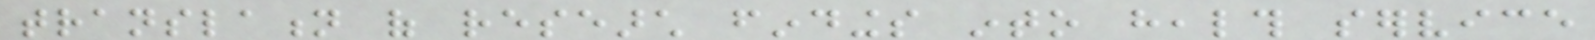translation of research findings into health service
